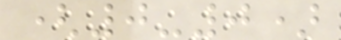(0-0)
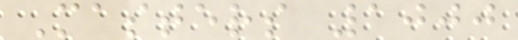Masters 1000
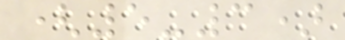(5-3)
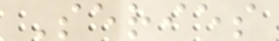Series
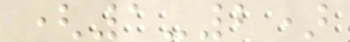(1-2)
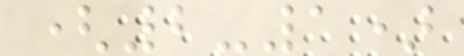(2-1)
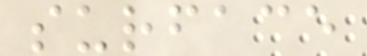surface
